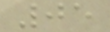05
